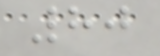80
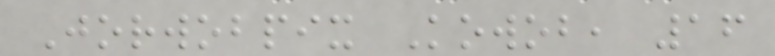Jorwobpix Kowob, 16
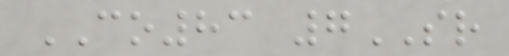CO83 7SR
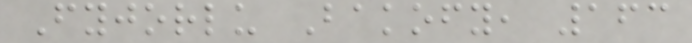Fyjorlu Bakofy, 163
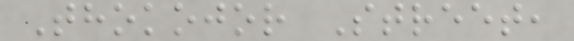Thokojor Street,
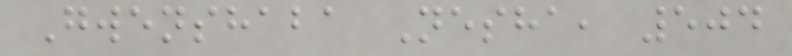Gwenshaba Nesha, 504
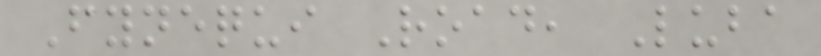Fynequi Road, Luba
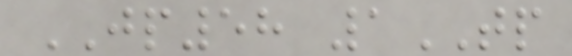JP58 1TP
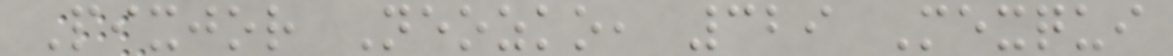Pixjor Neozko, 329 Mexqui
